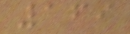169
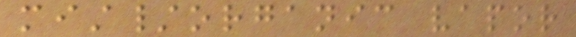mist/organic vapor
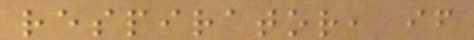respirator, if
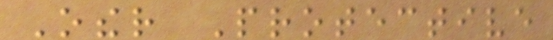Other Protective
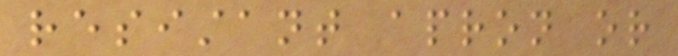resistant apron or
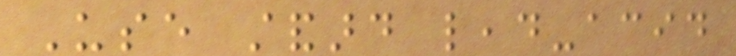Use standard lead-acid
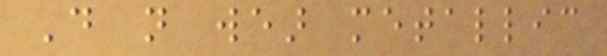Do not wear metallic
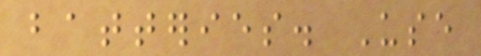batteries. Use
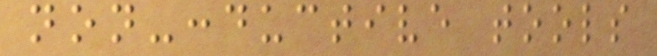non-conductive tools
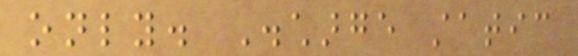only. Discharge static
